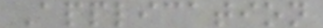Application
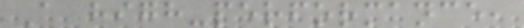A high-performance,
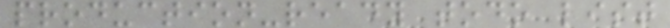production-ready todo list
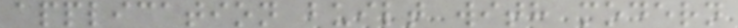application built with modern
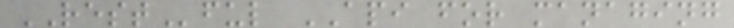RESTful API for managing
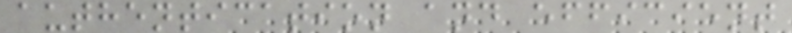authentication and efficient
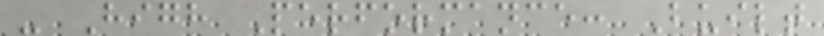- High Performance: Built
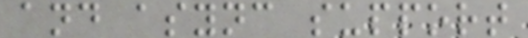and async support
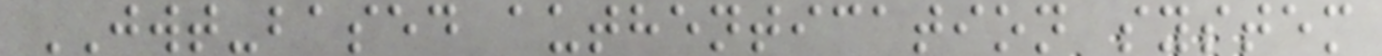JWT-based authentication system
